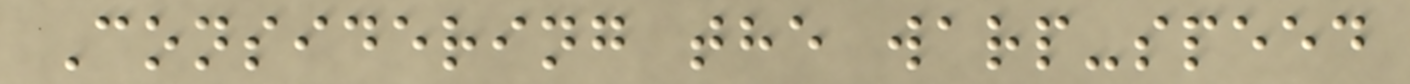Considering the warp-speed
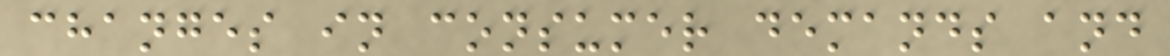changes in consumer demands and
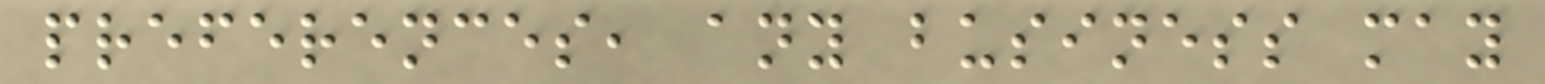preferences, any business may
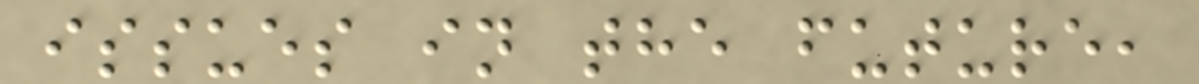issues in the future,
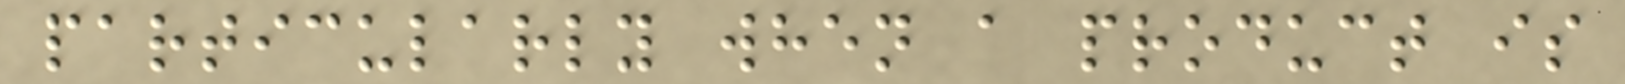particularly when a product is
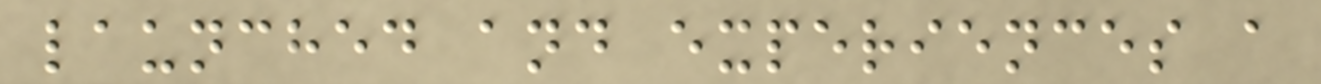launched and experiences a
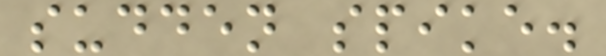sudden spike.
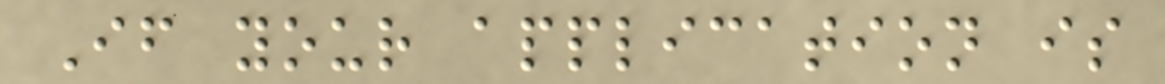If your application is
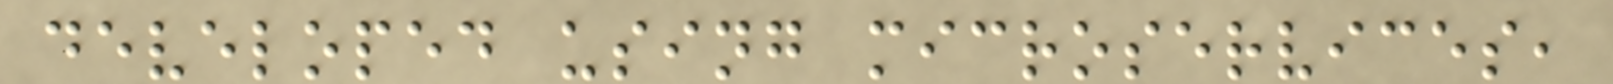developed using microservices,
